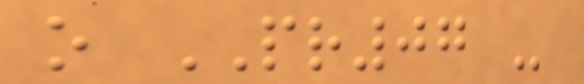o PR07 -
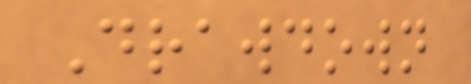Drawdown
